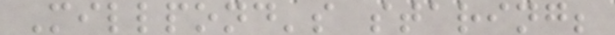Millpond's staring;
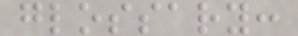glossary:
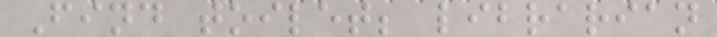Find toilet; librarian
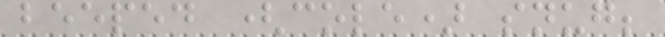beeped (cole) snug;
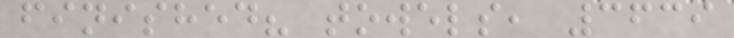finished? towels, 3639
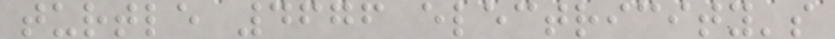turtle 4676 electricity's
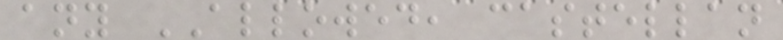any ALLOWED, castellan
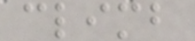climb
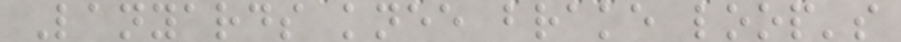Lanyards knee brake loop's
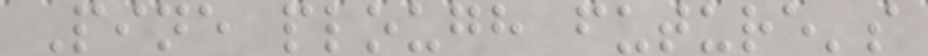Pine plough future's
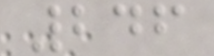246
